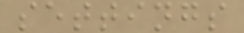settings
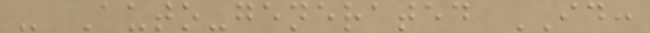- Auto-generated ID:
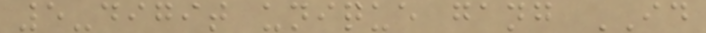5-digit unique gang ID
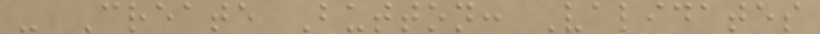- Create Button: Validates
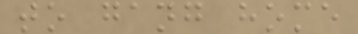to gang home
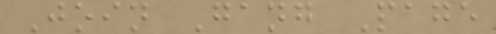Join Gang Page
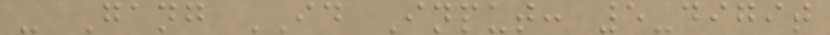- Gang ID Input: 5-digit
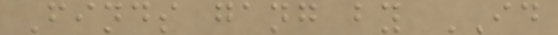Finds gang by ID
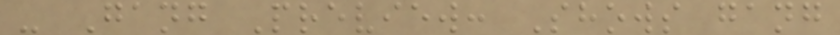- Gang Preview: Shows gang
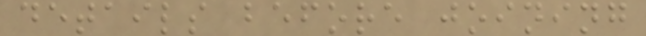details before joining
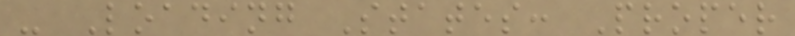- Loading States: Proper
